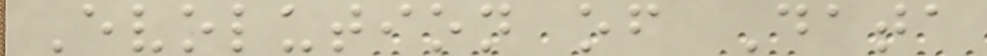Evolution of Data
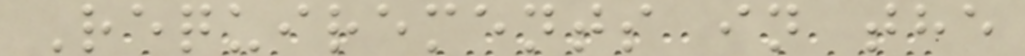Requirements in the
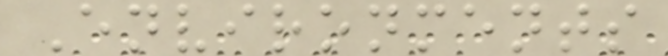Environments
